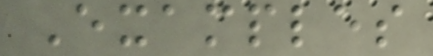Examples
